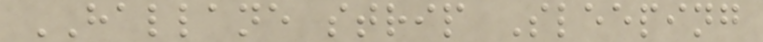HALLANE strip Sleeping
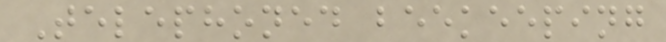Telephoned beekeeping
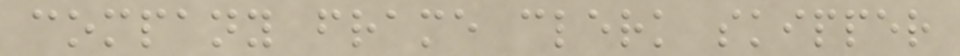company frame clerk skipper
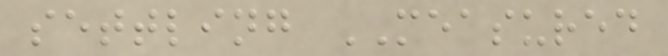settling MEASURED
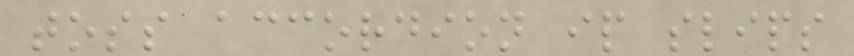toss accordion ip slips
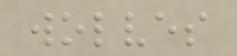wolves
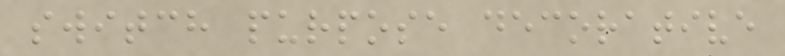switch purpose decorative
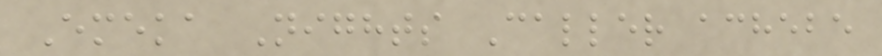Emeka Nights Caller achebe
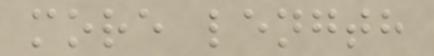more length
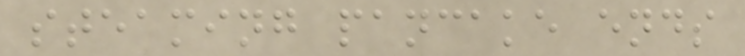steaming pancake ends
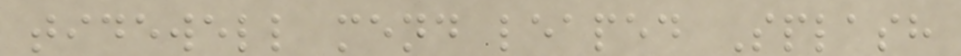tidewell mend leaped Splash
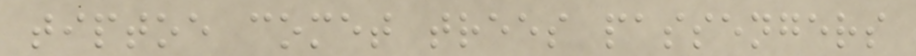tiptoe comet trees passengers
